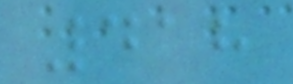418
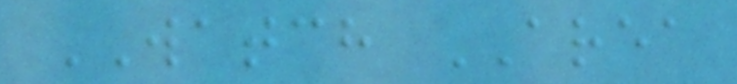WATCH AREA
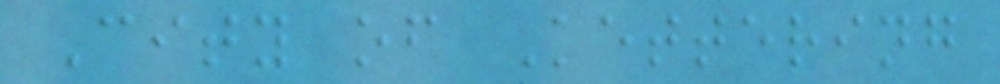City of Kettering
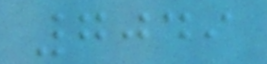7049
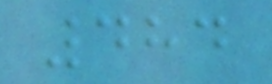484
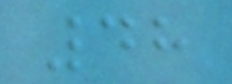48
